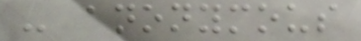- anonymous
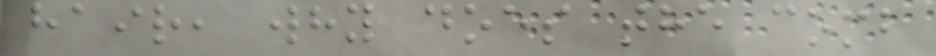hair, why does the comb
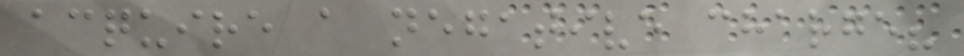acquire a negative charge?
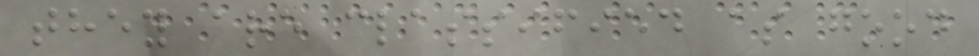they are classified as good
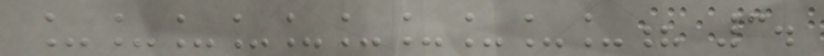__________? 3.
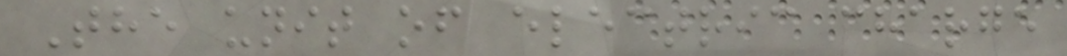The unit of electric charge
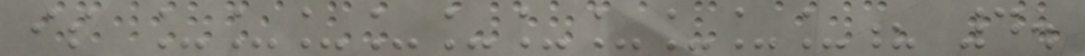is __________? 4.
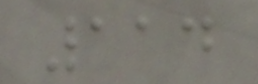114
